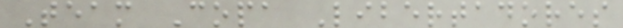Team Copa Libertadores
